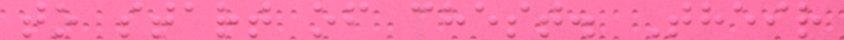to start of chest. Their
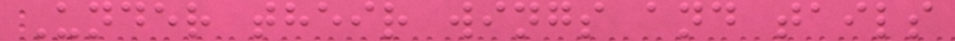Under their wings and tails
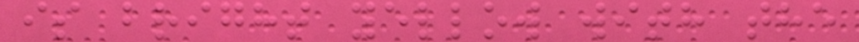is bright yellow with the
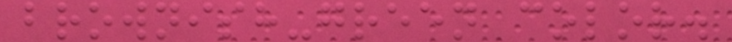brownish-green color.
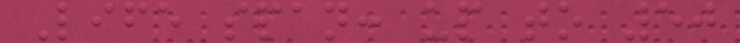Life span: up to 50
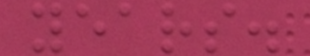years.
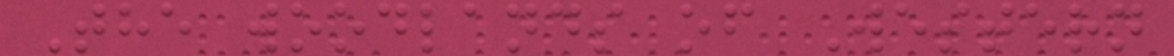The woodlands of Western
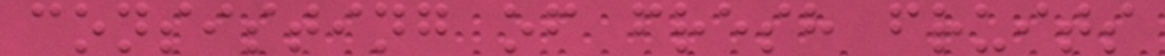consisting of fresh fruits
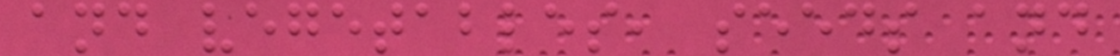and vegetables, seeds and
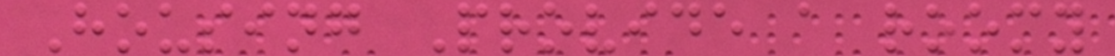Housing Provide a roomy
